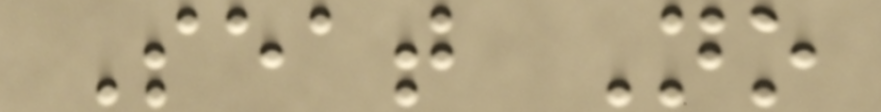Seat No
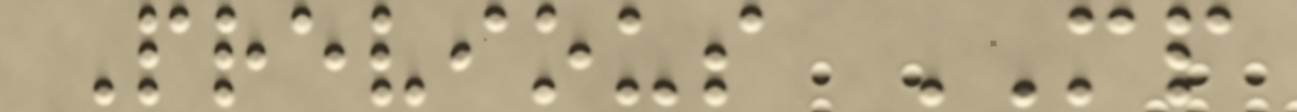Previous MP
